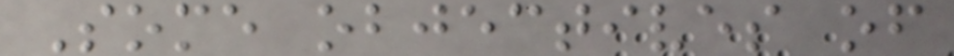Some objectives of
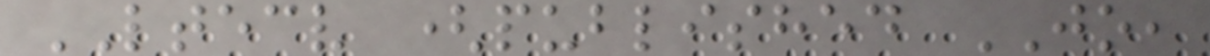LTECV (published JO,
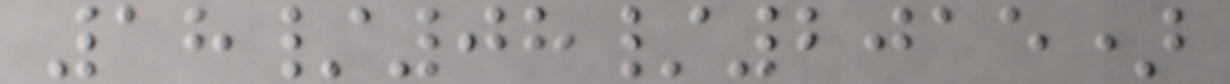18/08/2015)
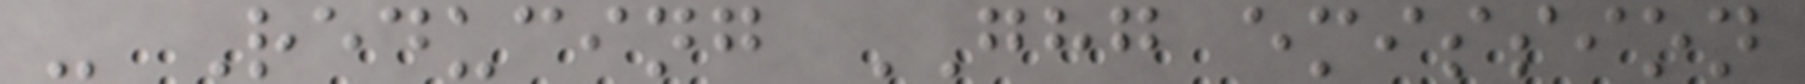- Reducing GHG emission
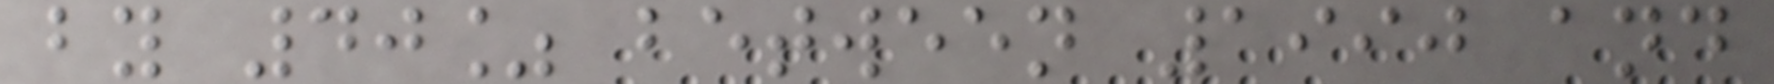by 40% between 1990 and
